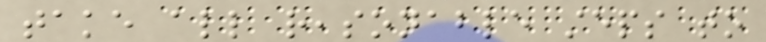take all reasonable steps to
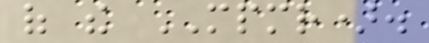of the MPMR).
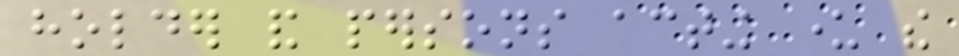holder and persons acting under the
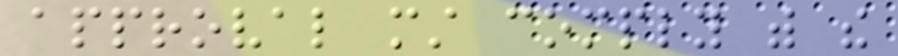approval must comply with the
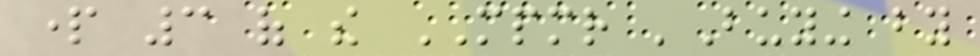part 3 of the MPMR 'Buying by
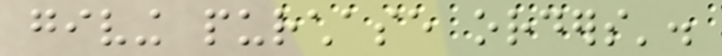giving purchase orders'.
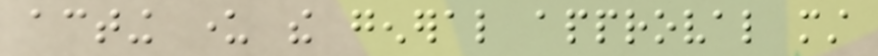acting under the general approval must
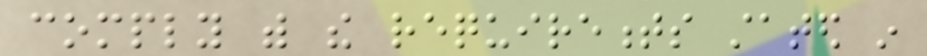comply with the requirements stated in
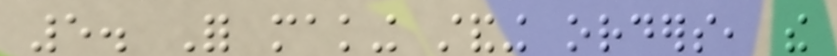5. For making standing orders, the
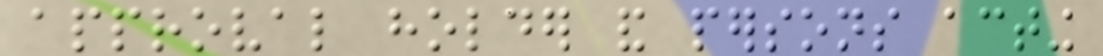approval holder and persons acting
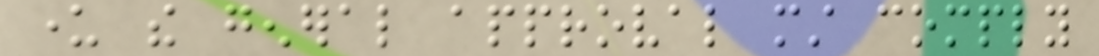under the general approval must comply
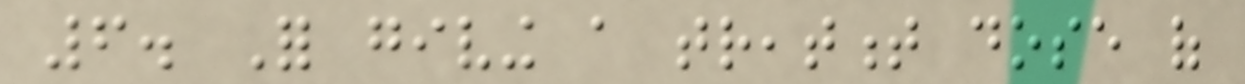6. For giving a treatment dose of
